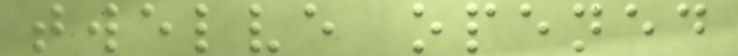twelve opened
